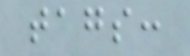tags:
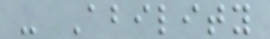- Ability
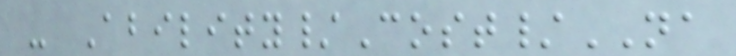- Ability/Cost/NA
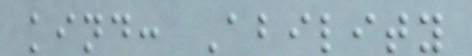kind: Ability
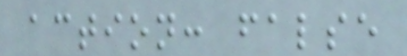action: false
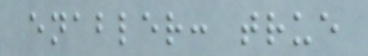enabler: true
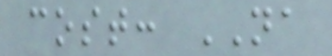cost: NA
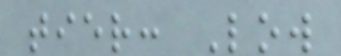tier: Low
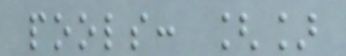pools: []
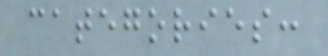categories:
